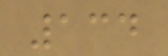134
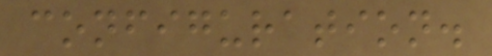configuration.
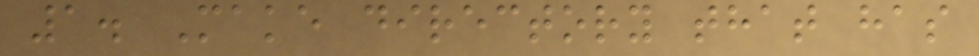1. Make directory that has
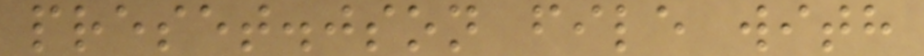preset.json file with
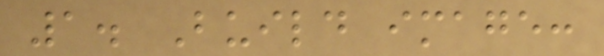1. Build image:
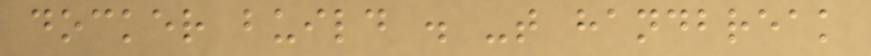docker build . -t handbreak
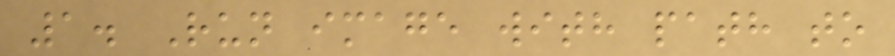1. Run image with path to
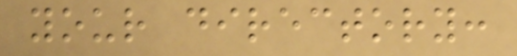your directory:
